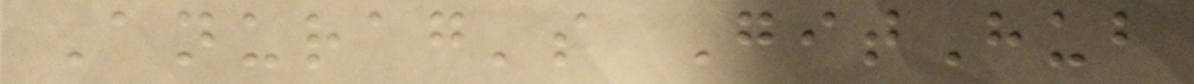Anurag's GitHub
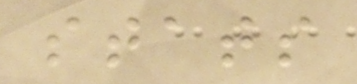stats
